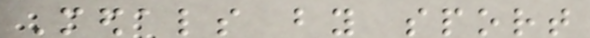Medals by sport
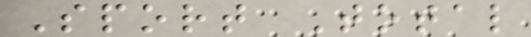Sport Total
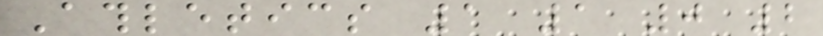Athletics 1 1 0 2
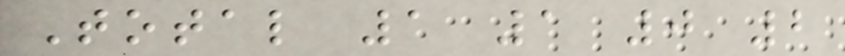Total 1 1 0 2
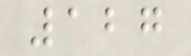127
